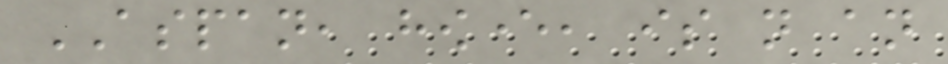ASPAN, however, is not an
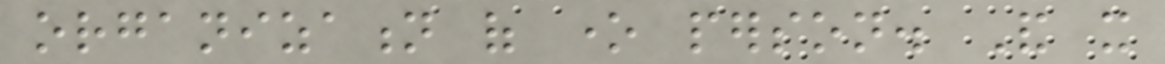organization of one person. And it
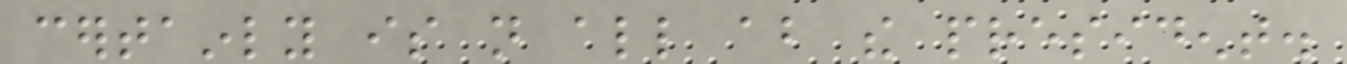certainly is not all about the president.
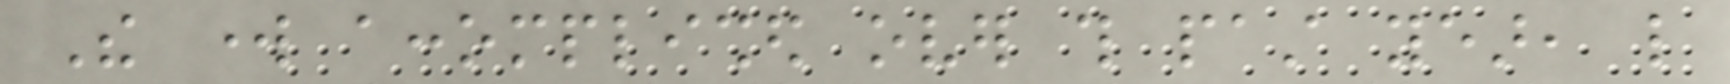The work accomplished over this past year, like
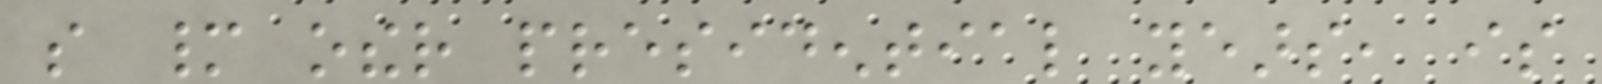so many other presidential years, is
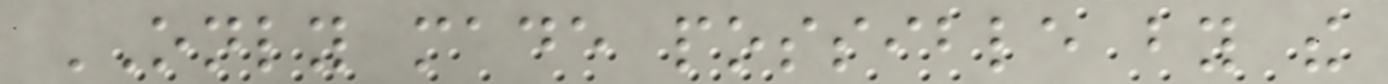ONLY made possible by the
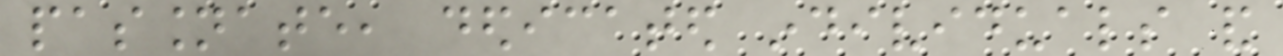passionate, dedicated individuals and
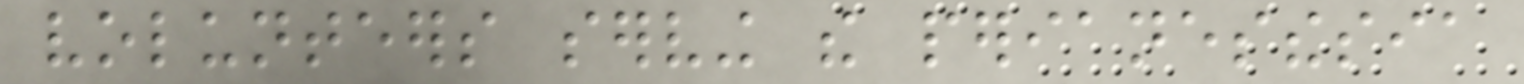volunteers serving the perianesthesia
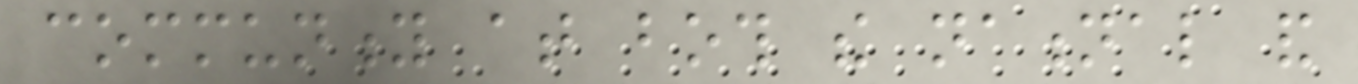community at both the national and
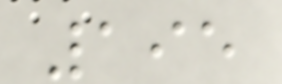195
